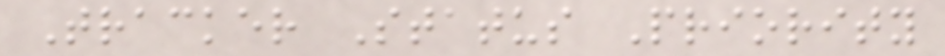Tracker Status Priority
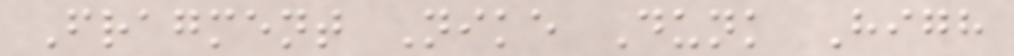Fragment Nike Dunk High
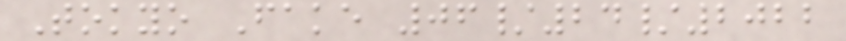Tokyo Fake 06/24/2022
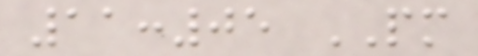11:05 PM
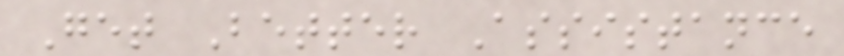Get Better Assistance
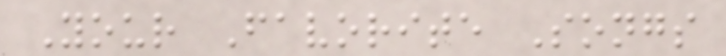Your Favorite Songs
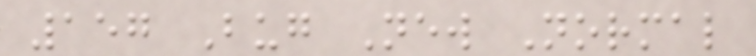157 Bug New Normal
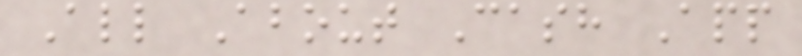All About Cash App
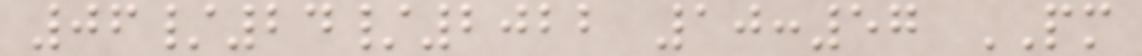06/24/2022 10:57 PM
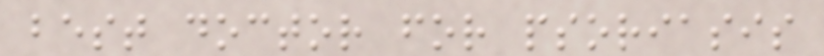best doctor for psoriasis
